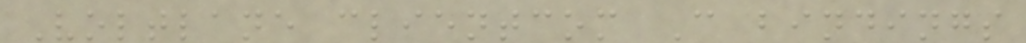Voltlane clientcom C bindings
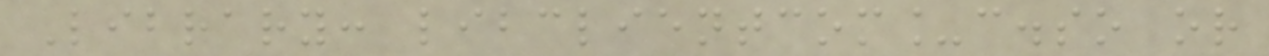Library: libclientcom_c.so or
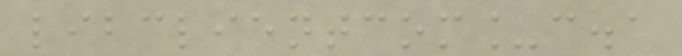libclientcom_c.a
